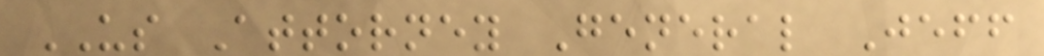US Attorney General Jeff
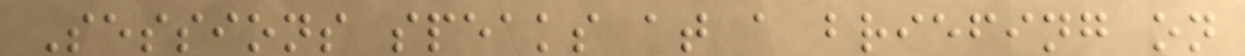Sessions speaks at a briefing on
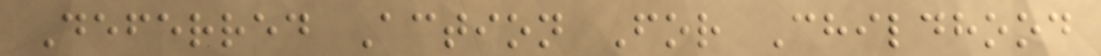Deferred Action For Childhood
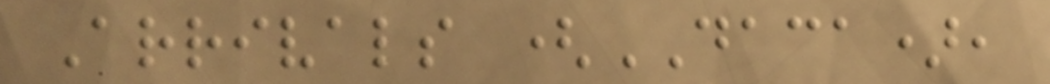Arrivals (DACA),
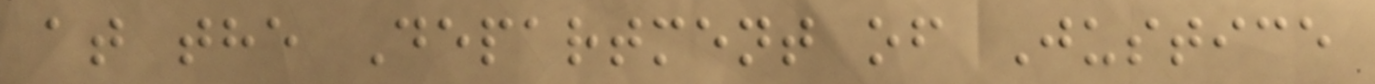at the Department of Justice
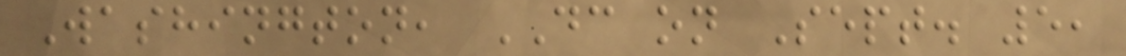Washington, DC on Sept. 5,
